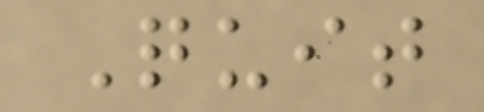Quit
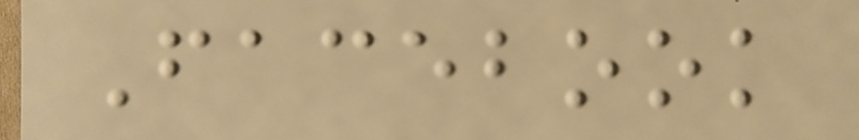Facebook
